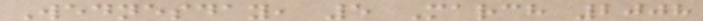Wednesday, 5 March 2008
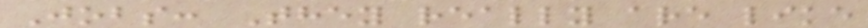Jobs: They really are like
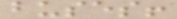buses!
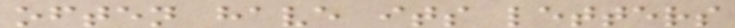often have its letters
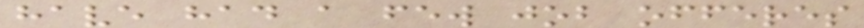have had a few job offeres
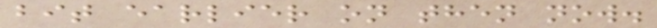bit earlier on then now.
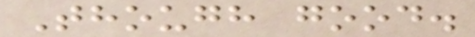Though good.
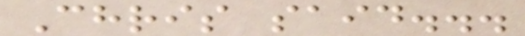Chris said...
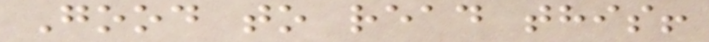Good to read this!
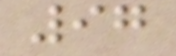97
